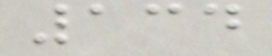134
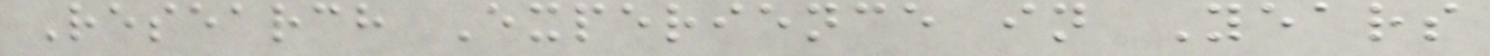Research Experience in Years
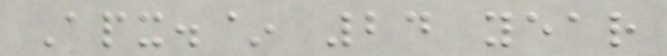Apx.~ 24 year
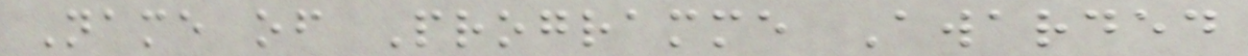Name of Programme Awarded
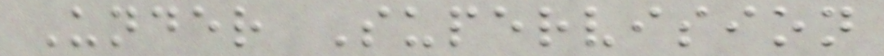Under Supervision
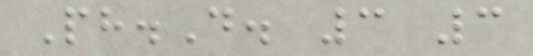Ph.D. 3 3
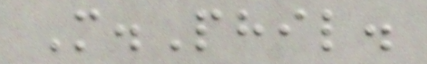M.Phil.
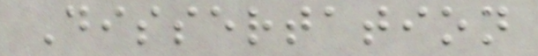Dissertation
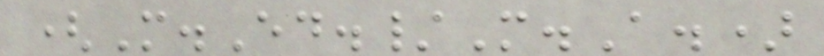(M.Ed./M.A.)
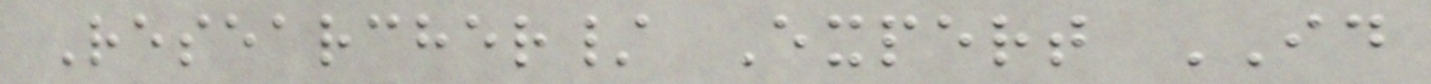Researcher/ Expert ID
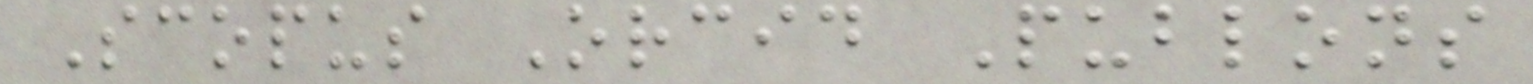Scopus Orcid Publons
